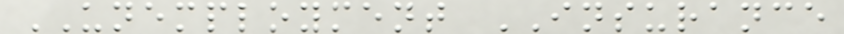UNEMPLOYMENT INSURANCE
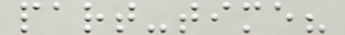part-time?
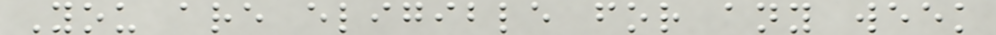You are eligible for any week
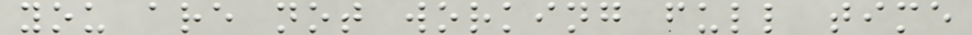you are not working full time
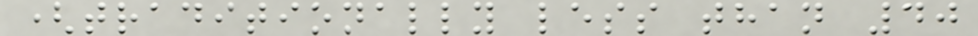(traditionally less than 40
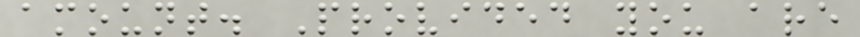amount. Provided you are
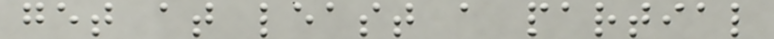get at least a partial
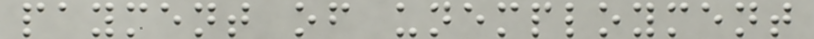payment of unemployment
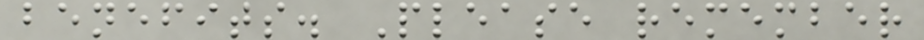benefits. Please remember
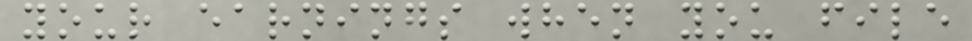your earnings when you file
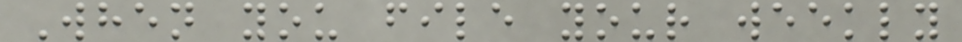When you file your weekly
